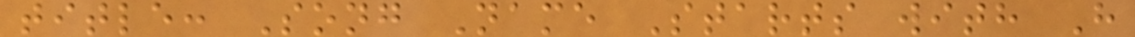title: Song Name Starts with H
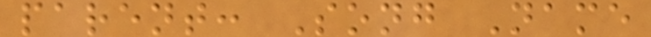parent: Song Name
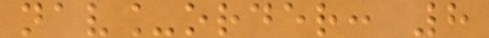nav_order: 8
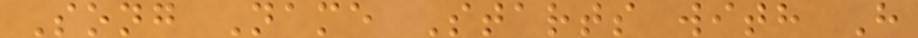Song Name Starts with H
